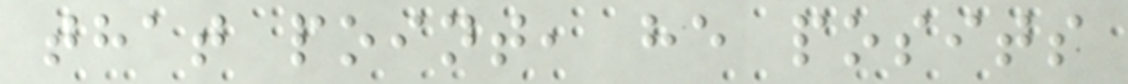that point, he posits
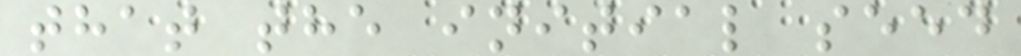that the initial seed
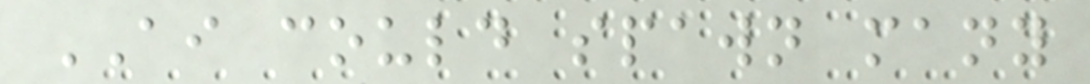AI could spawn many
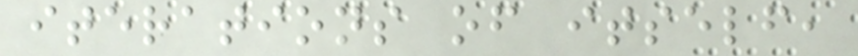iterations of itself,
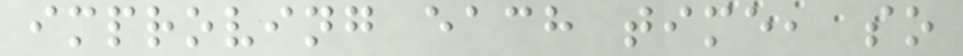improving each time, so
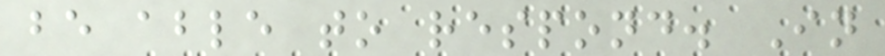be able to respond. In
